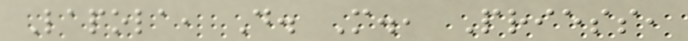Lapola, D. M., Priess,
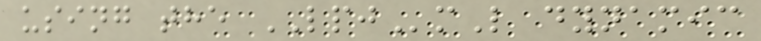using the LPJmL dynamic
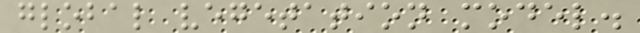global vegetation model.
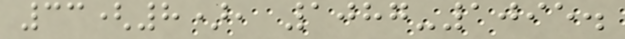33(8), 1087-1095.
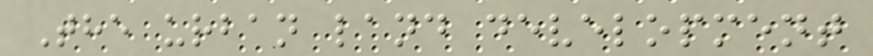The urban land development
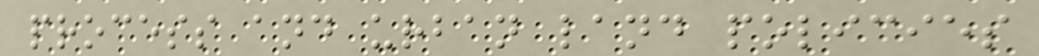process and urban land policies
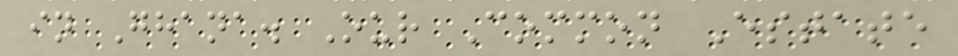in Ghana. Our Common Estate
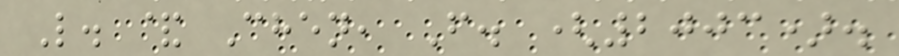L. & Chen, F. (2003).
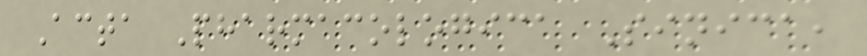Acta Pharmacologica Sinica,
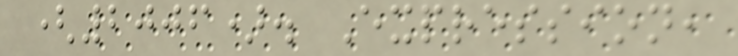(2006). Expression,
